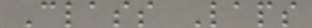Class Laps
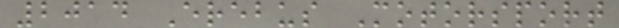2014 Erebus Motorsport
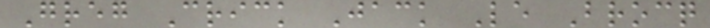Greg Crick Jack Le Brocq
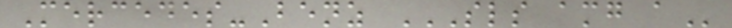Mercedes-Benz SLS AMG A
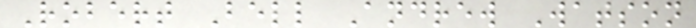Robert Bell Andrew Watson
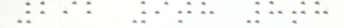292 9th 8th
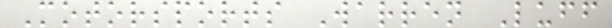Motorsports Warren Luff
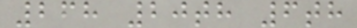268 20th 6th
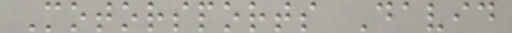Motorsports David
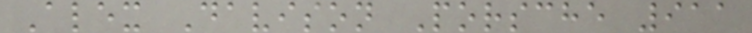Alex Davison Porsche 911
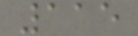115
